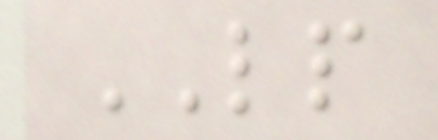LP
